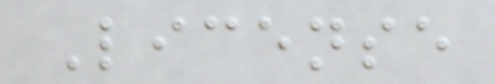License
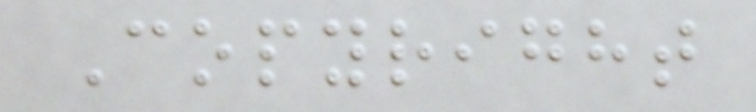Copyright
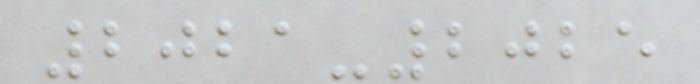2021-2025
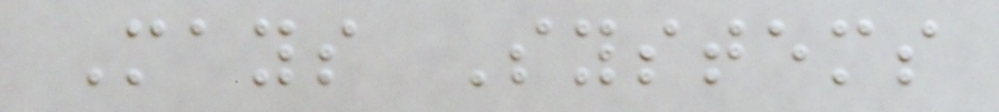Mays Systems
